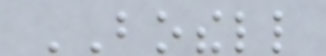BOTHELL
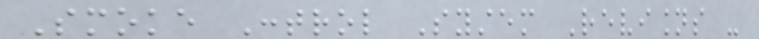Smoke Control System Revisions -
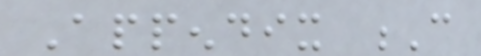Appendix C
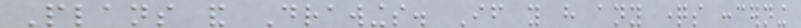Plans and Drawings. If you have any questions concerning
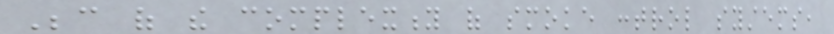Because of the complexity of smoke control systems,
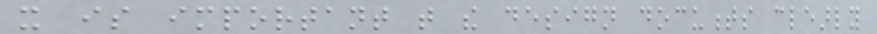it is important that the design documents clearly
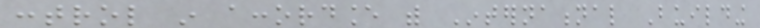control in accordance with International Building
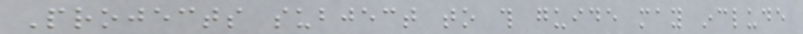Projects subject to this guide may include
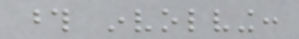those involving:
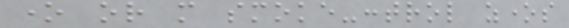one or more smoke-control zones
